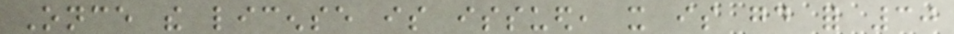Once the license is issued, it is good for 30
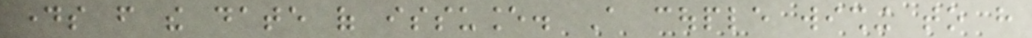days from the date of issuance. A couple wishing to have
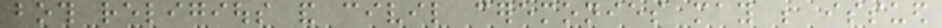both religious and civil ceremonies may be issued
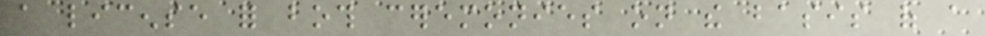a license for both ceremonies on the basis of a
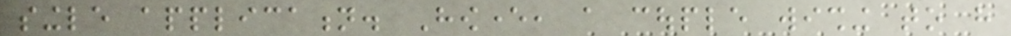single application. However, a couple wishing to have
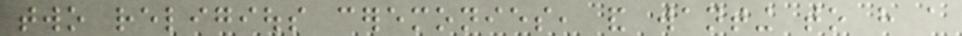two religious ceremonies, and wanting to have a
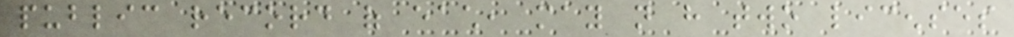public record of each, may not have two licenses
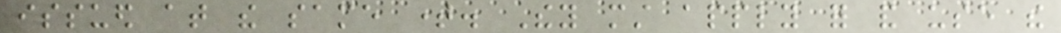issued at the same time. They must apply for and use the
